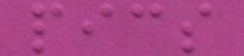pics
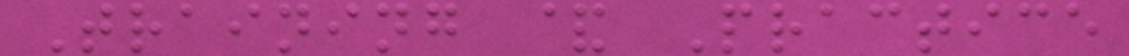Training & Practice
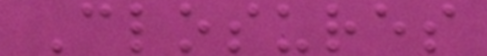Closures
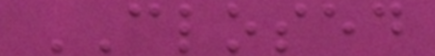CLOSED
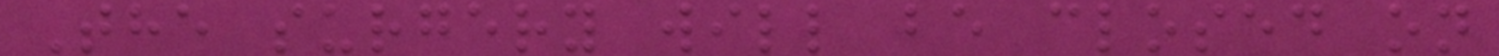The surgery will be closed on
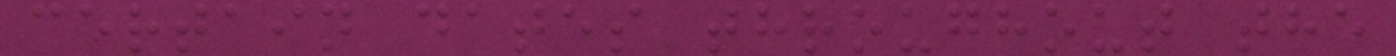certain dates throughout the
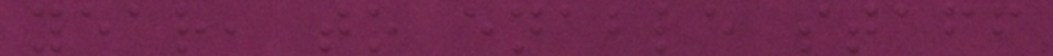year, to enable staff
